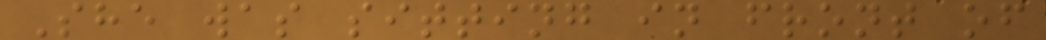She was sitting in front of
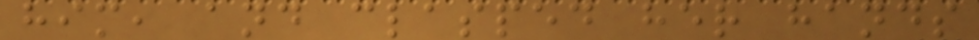him, and clasped her hands
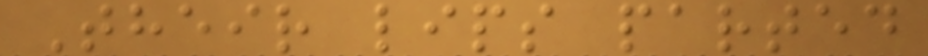Their lips parted
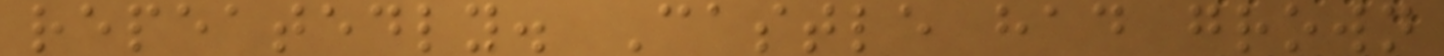repeatedly. Castle had grown
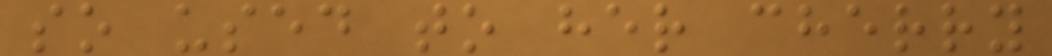so used to her cherry
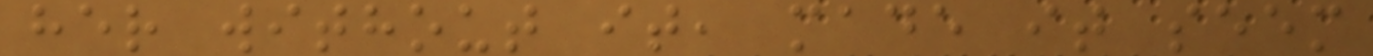her without it, made it seem
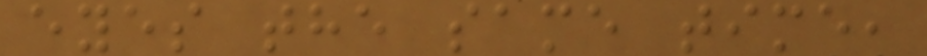eyes the same time,
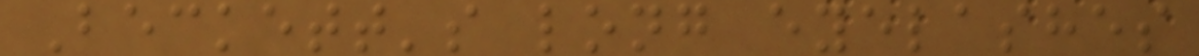Beckett's long eyelashes
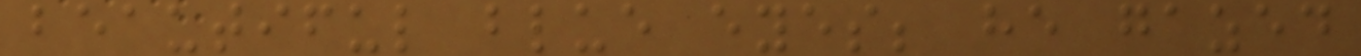beautiful blue eyes; he gazed
